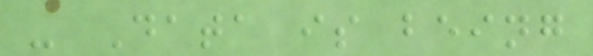- Data is being
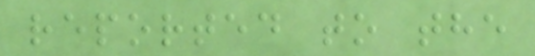reported to the
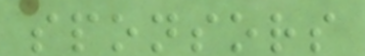sponsors
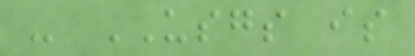- USGS is
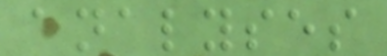analyses
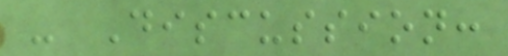- Discussion:
